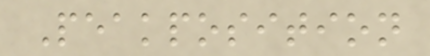Peakposition
